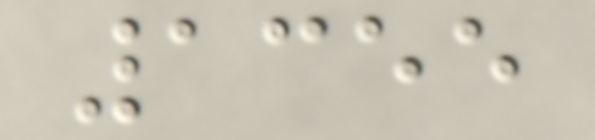1355
